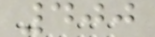400
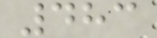483
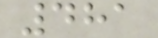481
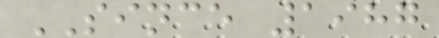SINCE 1987
